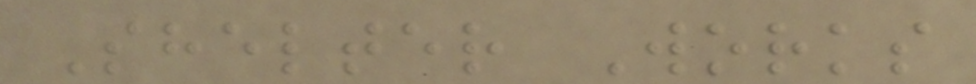Shelter Works
